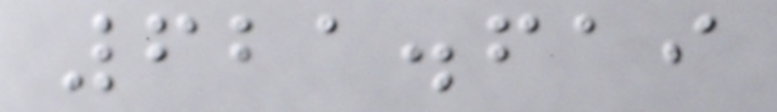621.619
